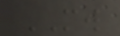MW
